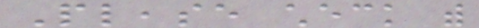Please check with
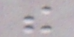the
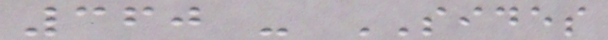360 - SIDES
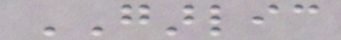GARLIC
